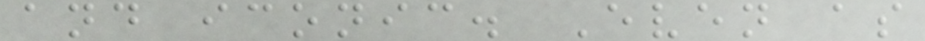and iconic. Even as
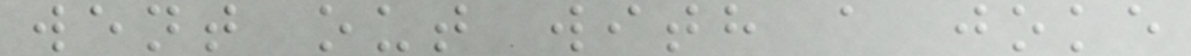went out with a joke
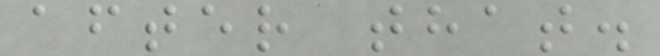after that.
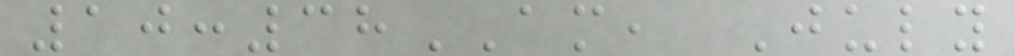10:38AM, July
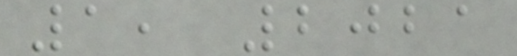1, 2021
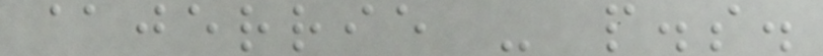@jerrie - p.s.
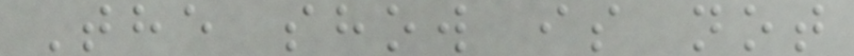The show is not
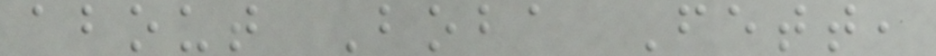about Boba Fett,
